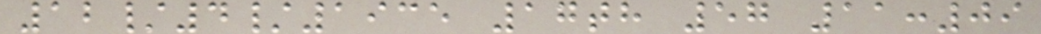12/4/1935 17th 57 11:09
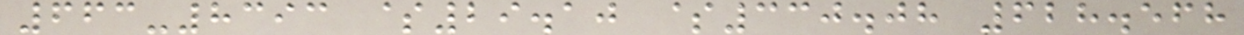663-8393 $29.10 $330.08 628.568
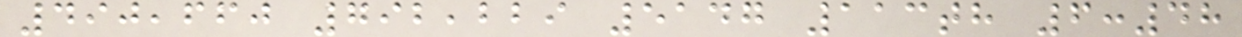490,660 792,229 5147 113th 6:48
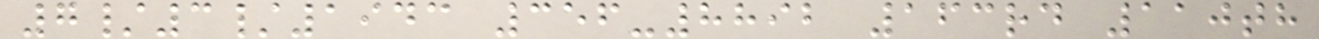7/3/1943 356-8892 163rd 110th
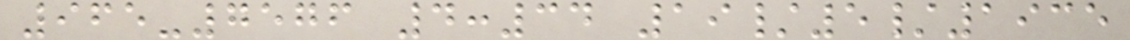965-7576 4:34 19/5/1935
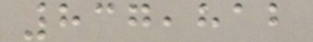837,812
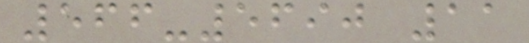566-5690 11
